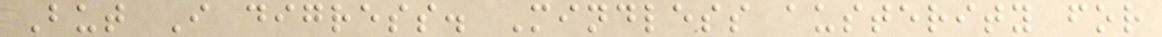But I digress. Mindless austerity for
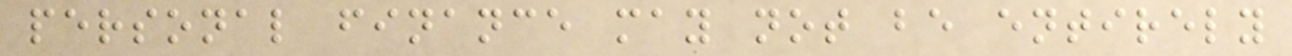personal finance may not be entirely
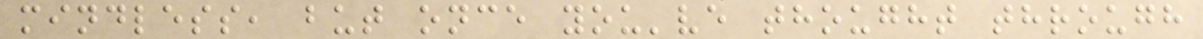mindless, but once you've thought through
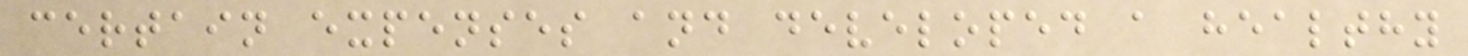certain expenses and developed a healthy
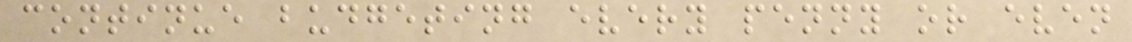continue budgeting every penny or even
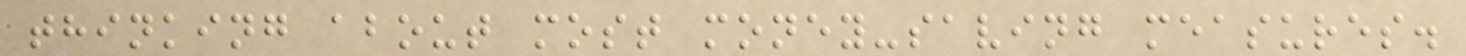thinking about most money-saving measures.
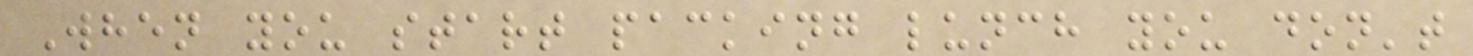When you start packing lunch you don't
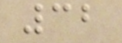32
